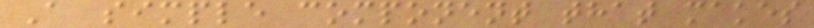A simple component that makes
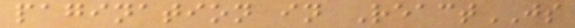pagination in ReactJS
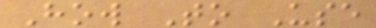How To Use
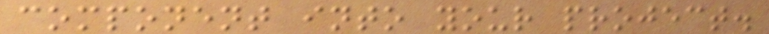component into your project.
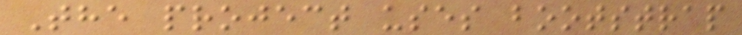The project uses bootstrap
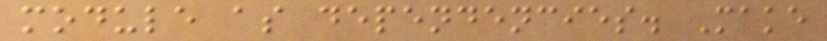module as dependencies. Make
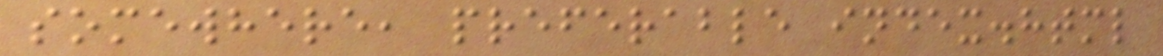somewhere, preferable index.html
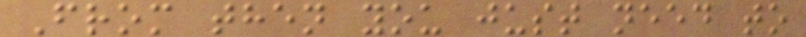From then you just need to
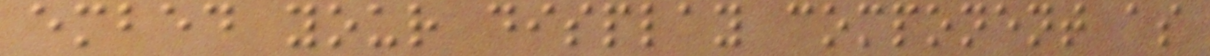embed your display component as
